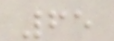65
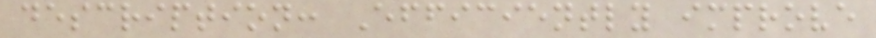description: Efficiently improve
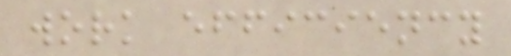work efficiency
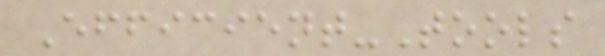Efficient-Tools
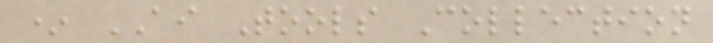* AI Tools Collection
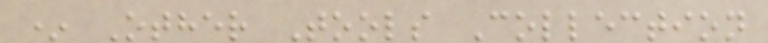* Other Tools Collection
